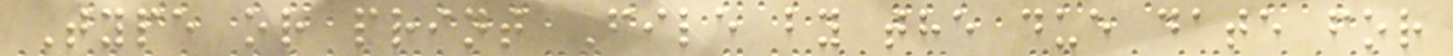Type or print File by the due date for
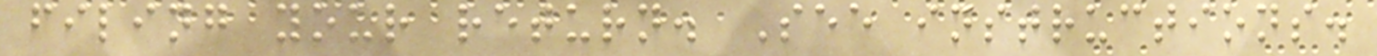filing your return. See instructions.
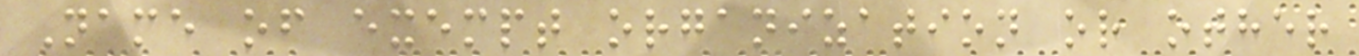Name of exempt organization or other
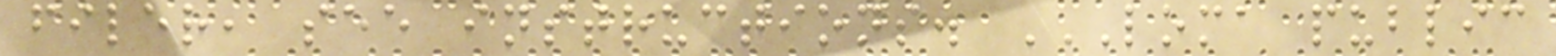filer, see instructions. LOMA PUBLIC
